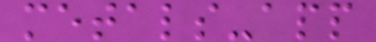metals-app
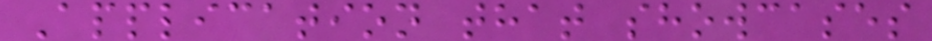Application that showcases
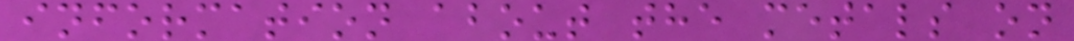information about the metals on
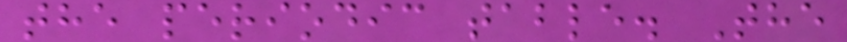the periodic table. The
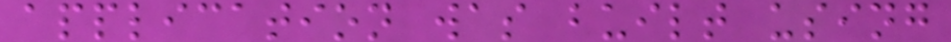application was built using
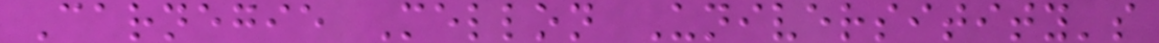Carnegie Mellon Universitity's
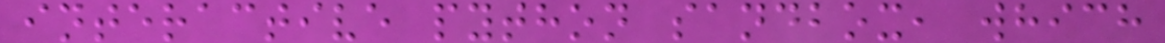interactive python sandbox, which
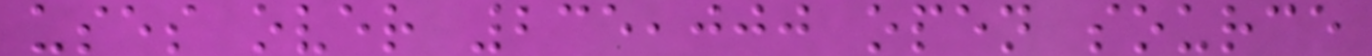uses over 235,000 open source
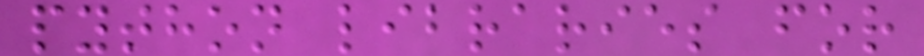python libraries for
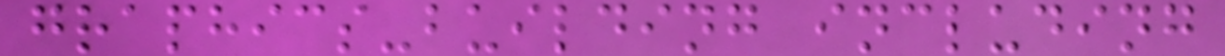graphics-building including
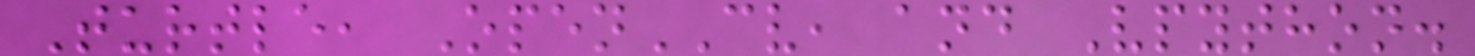Turtle, OpenCV, and Vpython.
